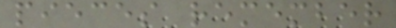pieces remember
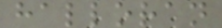halloran
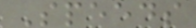Speeds
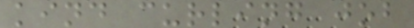kind curling job
